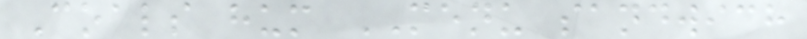Coals hum MENU sandwich
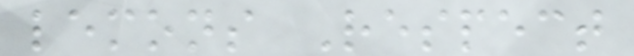lemons Respect
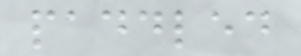paddled
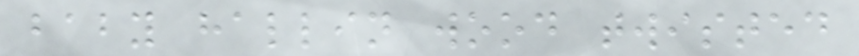baby hallin wood twisted
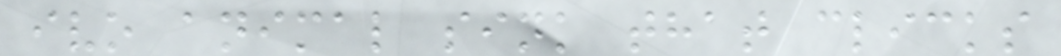ivo animal sink that clicks
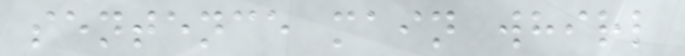sentence main whirl
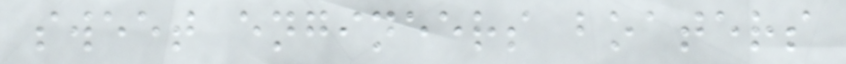sweet engineers boaters
